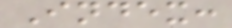Index:
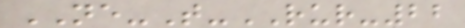NE-T-RUR-22
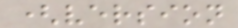(version
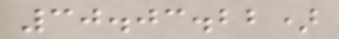30.03.22)
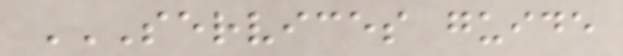SERVICES GUIDE
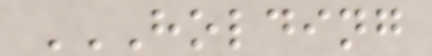HOLDING
